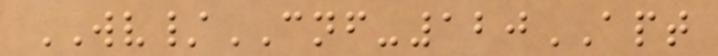WV/CNF-120APT
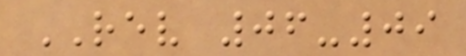REV 06-09
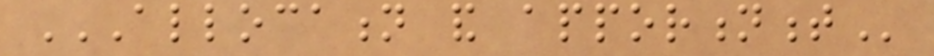ALLOCATION AND APPORTIONMENT
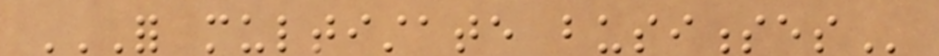FOR MULTISTATE BUSINESSES
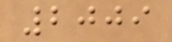2009
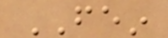FEIN
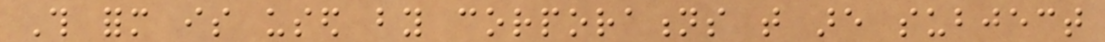This form is used by corporations that are subject
